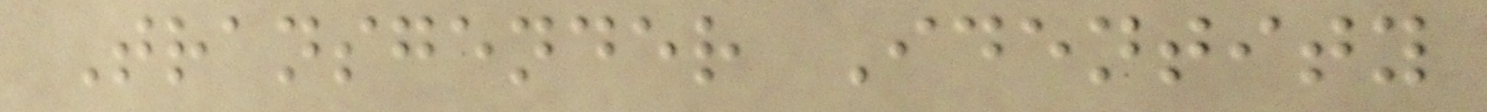Transgender Identity
